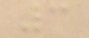3
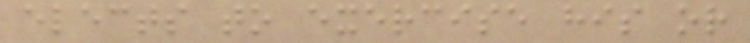elects to exercise his or
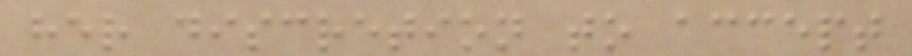her discretion to accept
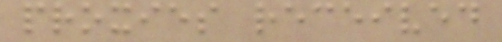proxies received
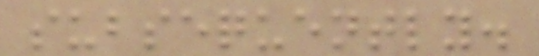subsequently.
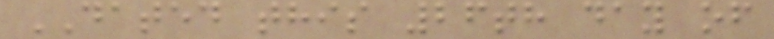DATED this 26th day of
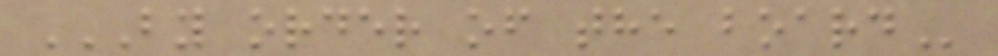BY ORDER OF THE BOARD
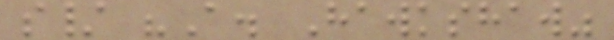s/ "A. Hawkshaw"
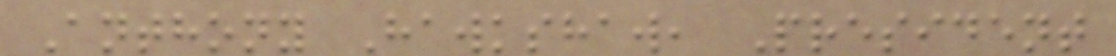Anthony Hawkshaw, President
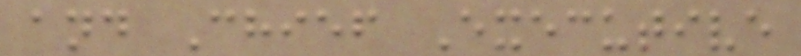and Chief Executive
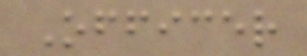Officer
